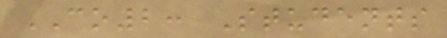CO2: Students
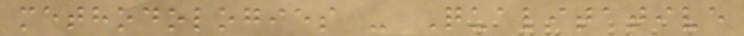methodologies - Qualitative
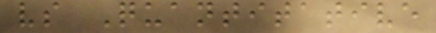vs Quantitative
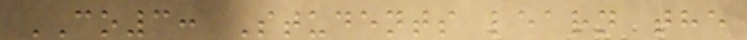CO3: Students learn the
